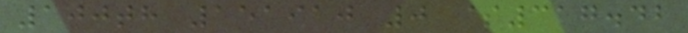100th 151910 0 $317.42
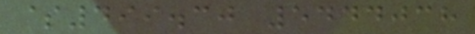$499.30 5444038
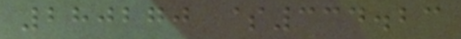280270 $334.23
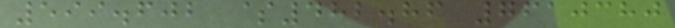599.602 $482.86 7610380
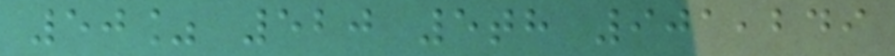50% 520 5th 901,249
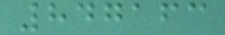847163
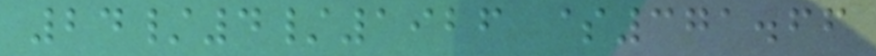24/4/1926 $371.66
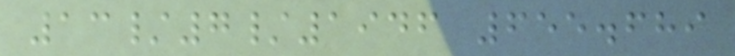13/7/1946 655.689
